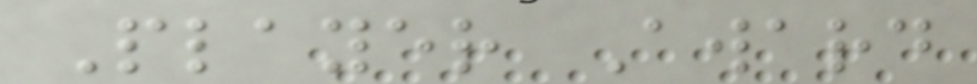Player Award
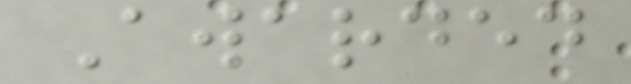Awarded
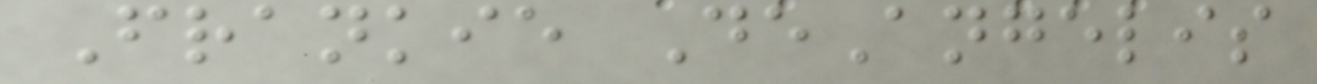Frankie DeAngelis
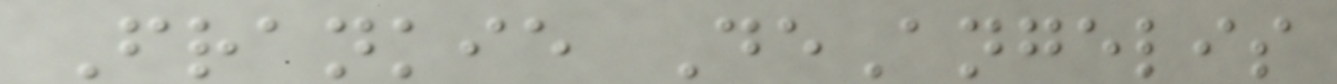Frankie DeAngelis
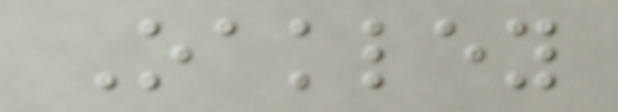Oakley
